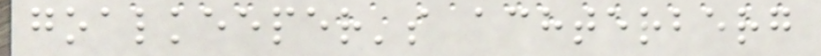goalkeeper's achterberg
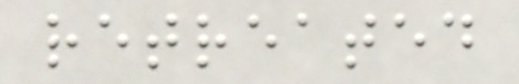retreated
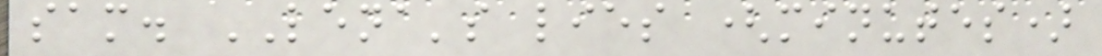sam. LENA's lies (minutes)
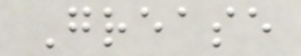Grease
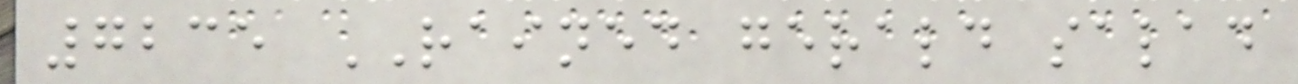7235 RAINED gerald salad
